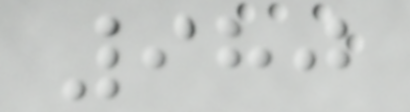980
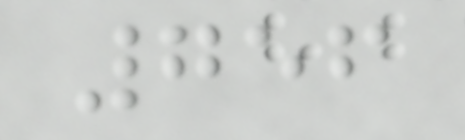756
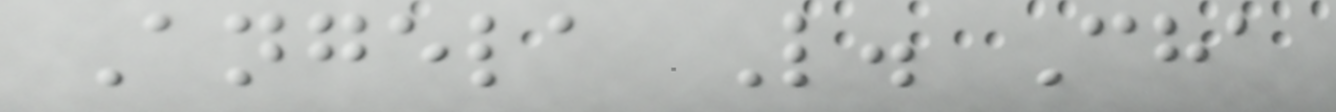Angela L. Cha
